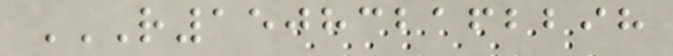R150832162298
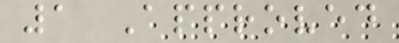1 Approved
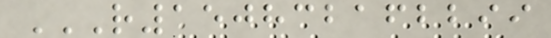R150832162299
